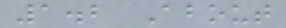1.2 About
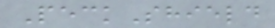PeckShield
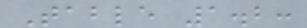Table 1.2:
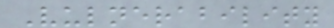Vulnerability
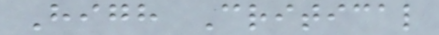High Critical
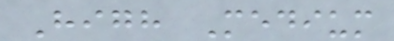High Medium
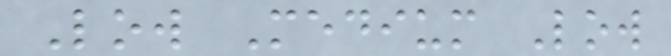Low Medium Low
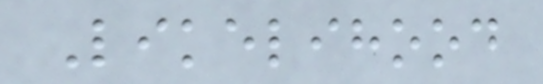Likelihood
